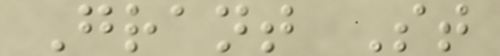Grant St
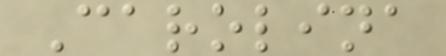Carolina
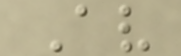Av
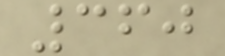360
